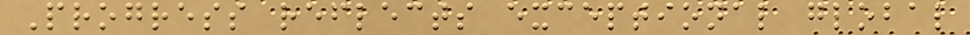Progress reflects exceptional global
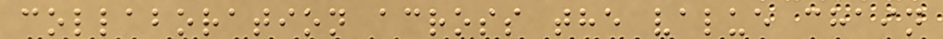collaboration across the value chain
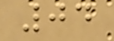04
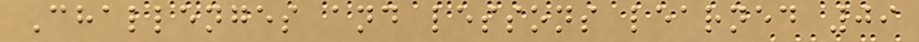Challenges and lessons learned 09
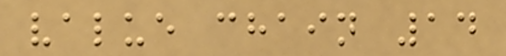value chain 14
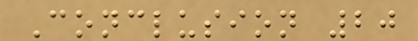Conclusion 20
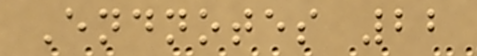Endnotes 22
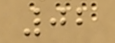02
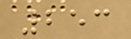253
